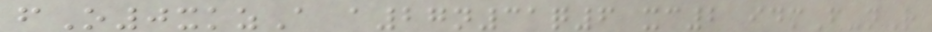fO0xkzA a27n31q6 xc2 idmF-nR
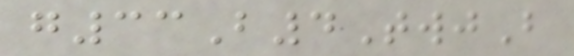g33B4TwjB
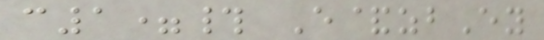c1=# E&zbEy
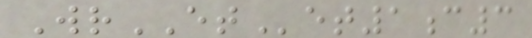WrETet1c3
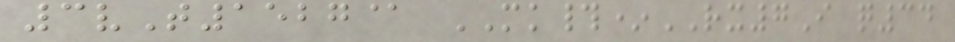3vT1527@ MK#*RX7I q34
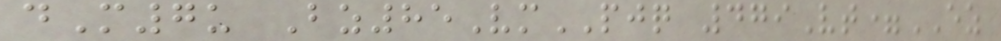dM7u Bz85VmPJQ 479Vt=EZ
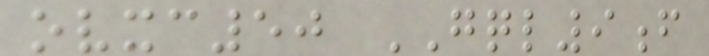ovxc50 GQL9f
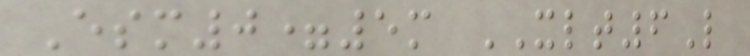Esm0=5m XLT6L
